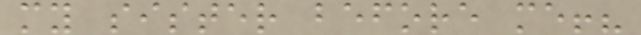my sister before me!?
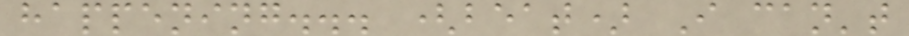happening... (beat) I can't
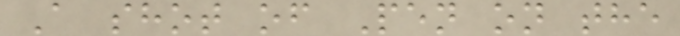A shot of Pen on the
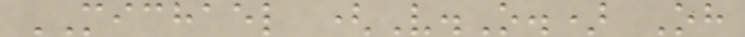MICHAEL (V.O.) Oh
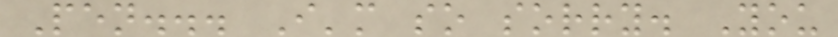Pen... I'm so sorry. You
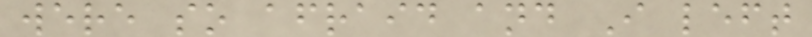were so afraid and I left
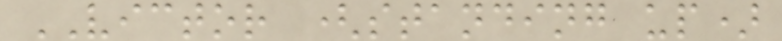VICTOR (standing up)
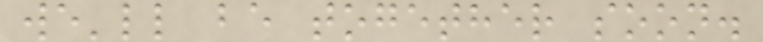we'll be together soon.
